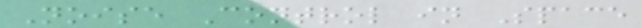Noise Control in Space
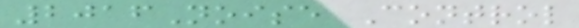2016Noise Control
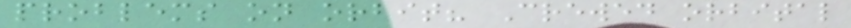problems on orbit? Crewed orbital
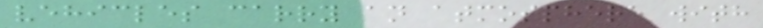vehicles carry an atmosphere with
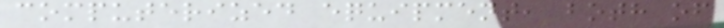computerized equipment, both of
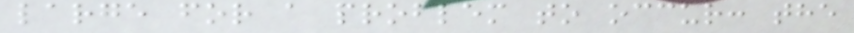large for a problem to occur: the
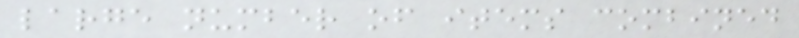large number of items combined
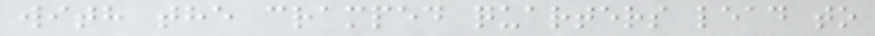with the cramped quarters lead to
